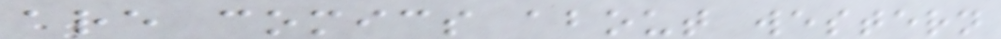are comics about western
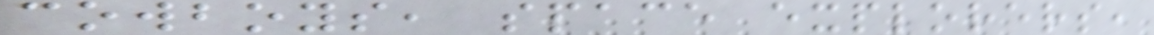cowboys, space explorers,
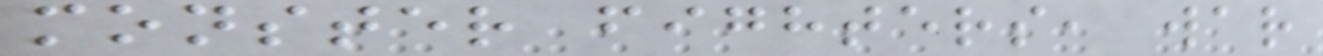monster fighters, war
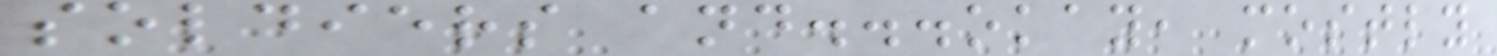soldiers and...okay, mostly
